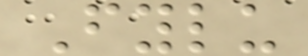Fylu
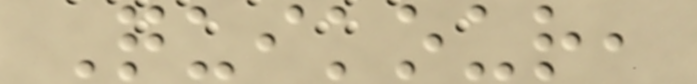Quikour,
